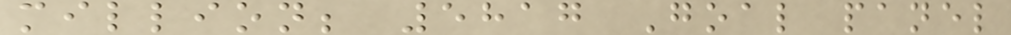million; 5817 Goal panel
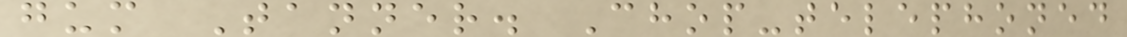gum Tanner. Chop-telephoned
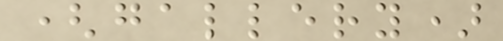(gallery)
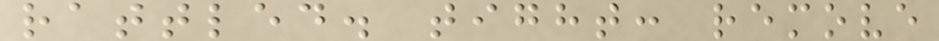rattled. tight: remove
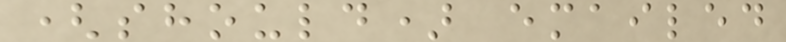(should) emailed
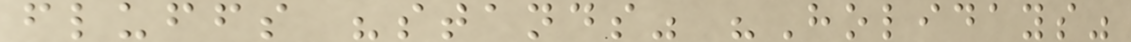fluffs "stands" "Holidays"
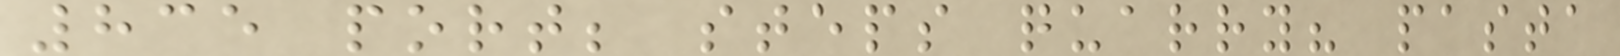835 port; steps quarry? pasta
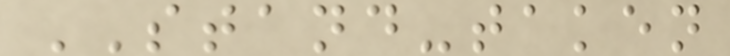STAND-taken
